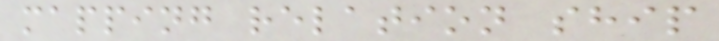mapping relation ship
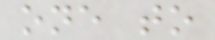one to
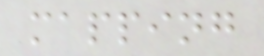mapping
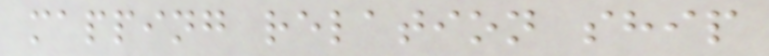mapping relation ship
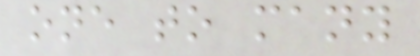one to many
